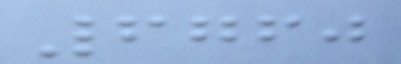6760
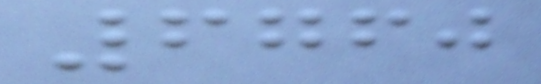6760
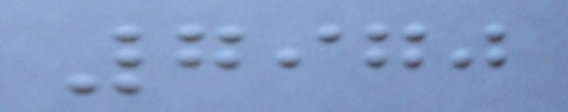7970
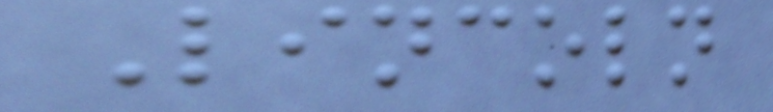Lincoln
